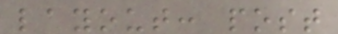layout: post
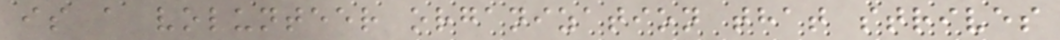is a volunteer organization that strives
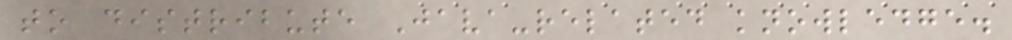to distribute Java-related knowledge.
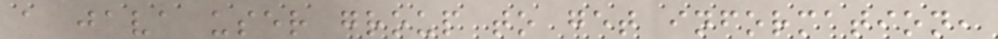a java user group to get information,
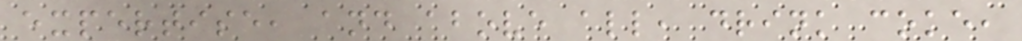expertise, and above all, drink coke,
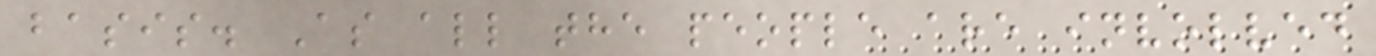basis. As all the people are involved
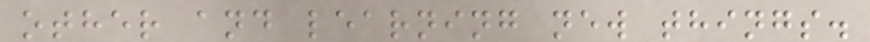other and learning new things.
